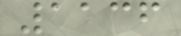1136
